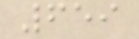659
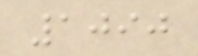1090
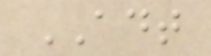ADT
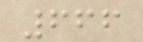666
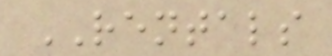RENTALS
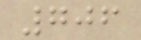706
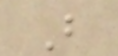B
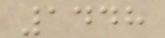1448
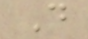D
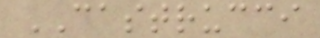CASTRUCCI
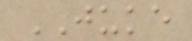JUKE
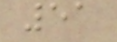51
